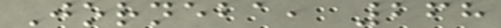Jorneba, 268
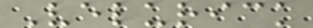Velurick
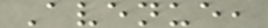Avenue,
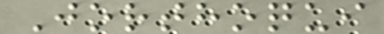Jorthoqui
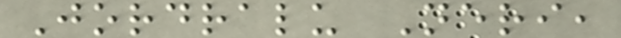Jordralu Neri,
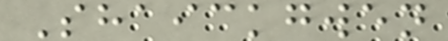Shaickgwen
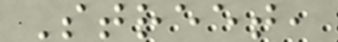Street,
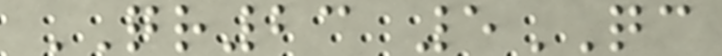QR23 5QC
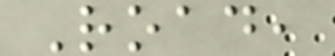Road,
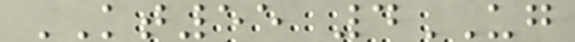KT55 4UG
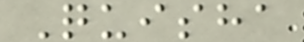Quisha
